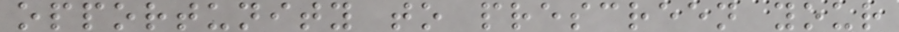opportunity to prescreen your
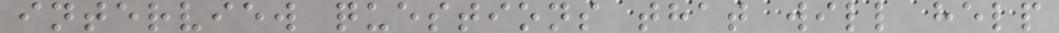interview questions that will help
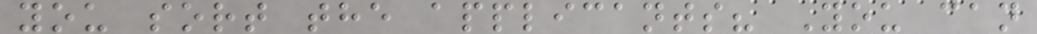you sort the applicants? You can
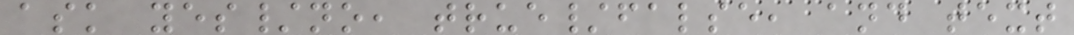ask yes/no, true/false, and text
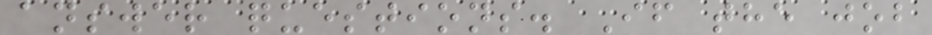answer questions. If the job
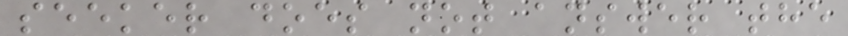seeker does not answer the
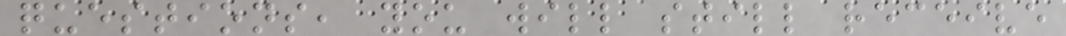questions, you will still receive
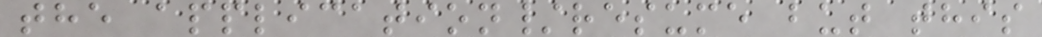the application/resume but this
